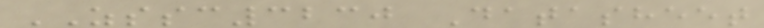ZSSC3230 Datasheet
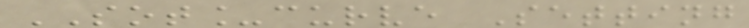SOT_curve Setting
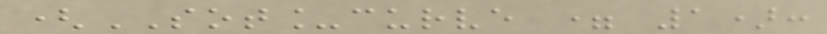(SOT_curve = 1):
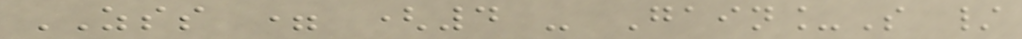ZSS = (4 - Gain_S /
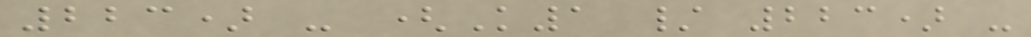223) - (K1 / 223) -
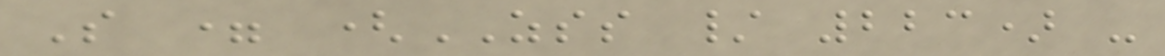S = (ZSS / 223) -
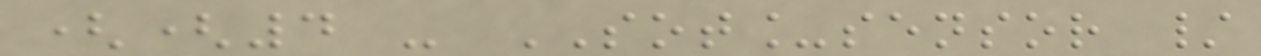((4 - SOT_sensor /
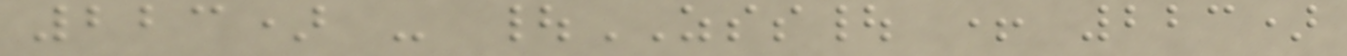223) - |ZSS| + 223)
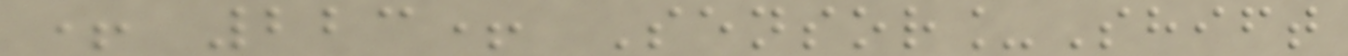+ 223+ Sensor_Shift
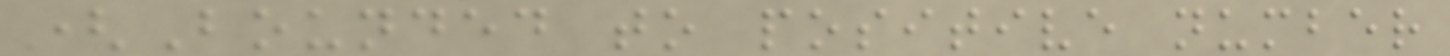(Bounded to positive number
